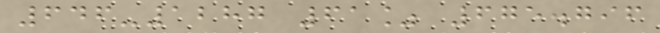646-1287 61% 675.796
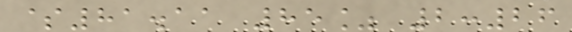$81.11 85% 2:26
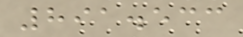891.533
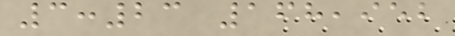3:23 168,952
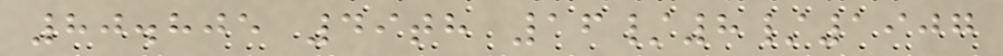80.805 49th 16/8/1907
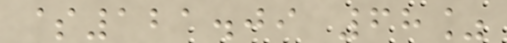$121.09 68%
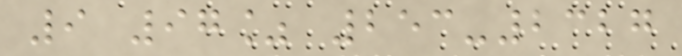9 97% 253-2327
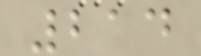214
